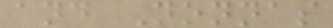and Nonnas
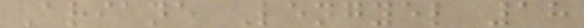Ariane Lengyel 18
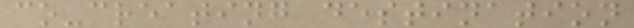co-creating destination
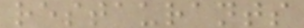restaurants
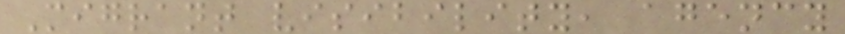Migrant visibility, agency
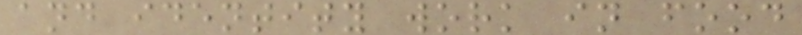and identity work in food
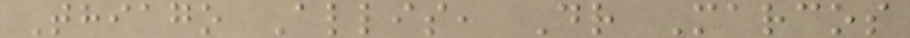Thiago Allis, Dr Marcos
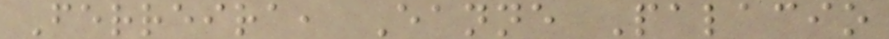Ferreira, Eanne Palacio
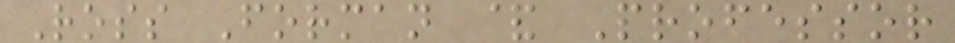Ross Forman & Professor
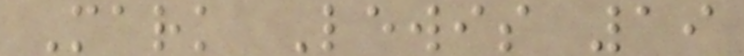Mark Lewis 19
